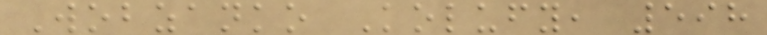Wobzanko Kolufy, 598
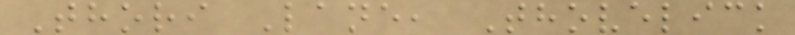Thori Lane, Thovelick
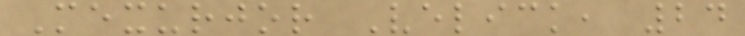Mexurjor Velick, 24
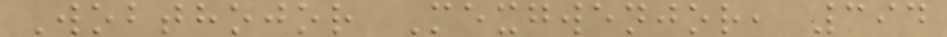Wobthojor Mexgwenjor, 394
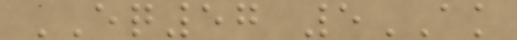EQ57 5AK
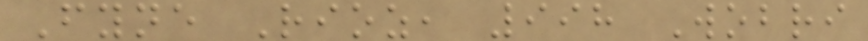Fyne Rioz, 998 Wobri
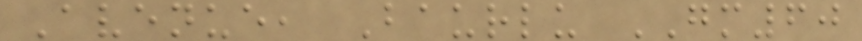Avenue, Baurlu GM60
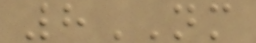8NM
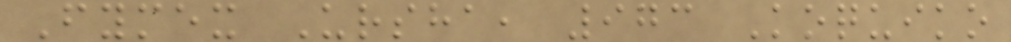Fymex Ursha, 973 Koquiko
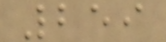259
